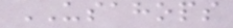USAHOPS
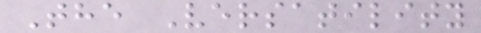The Versatility
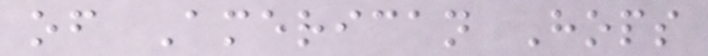of American Hops
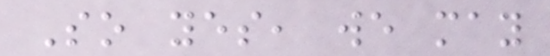So yes, we may
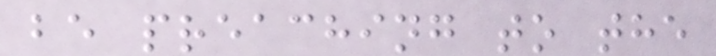be preaching to the
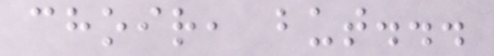choir, but...
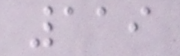119
